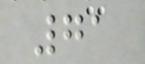71
